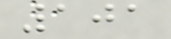101
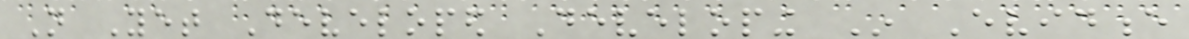Not Yet Developed Developing In Evidence
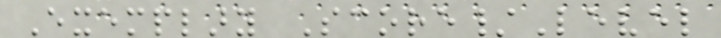Exemplary Score/Level
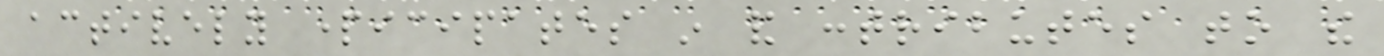actively participates in and contributes to the
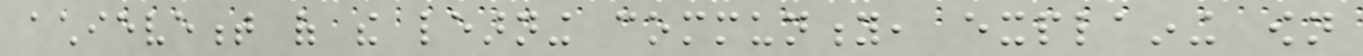achievement of the learning community, explaining own
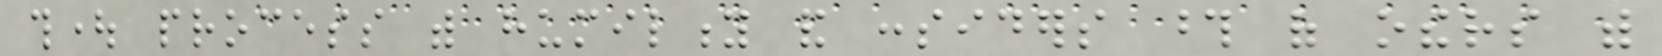thought process with humility and considers those of others with
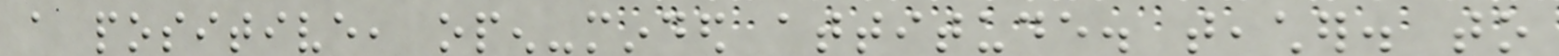a positive, open-minded attitude. teacher. to
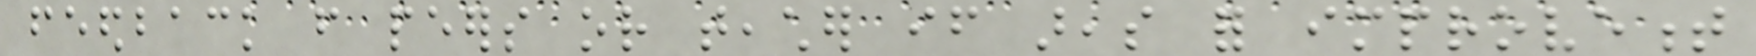feedback from peers or teacher if areas for improvement
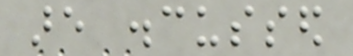are discussed
